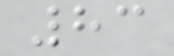83
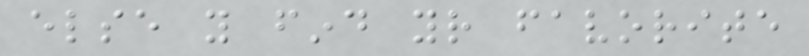else you find your favorite
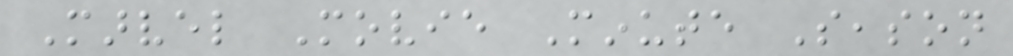Marvel Movie Minute Season
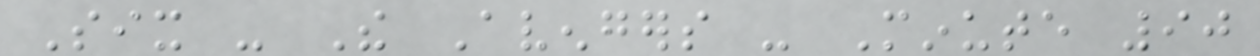Six - The Avengers - Minute 90
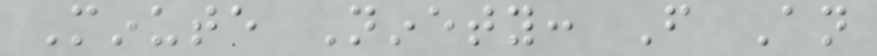Minute Ninety: From An
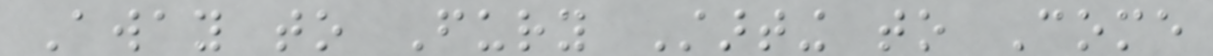Away to Fury Starting to Come
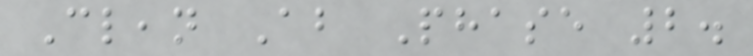Clean About Phase 2.
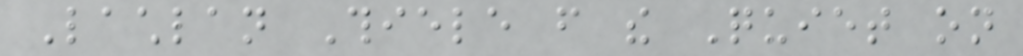Lachlan Thiele from the Quiet on
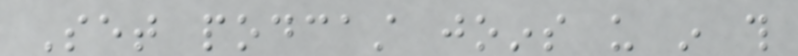Set podcast joins us in this
